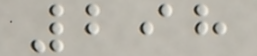298
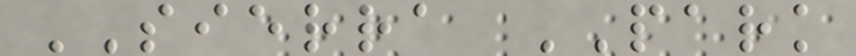SIERRA PARK
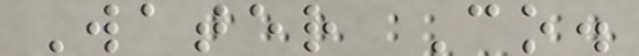Water Co.
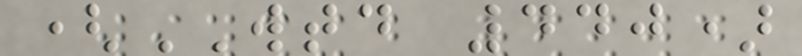(WTD 440)
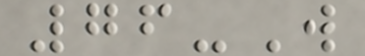76-W
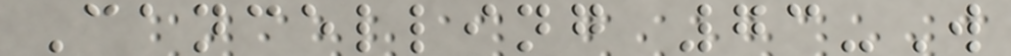Cancelling 73-W
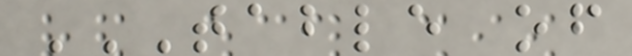TABLE OF
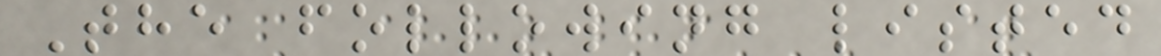The following listed
